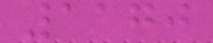1170
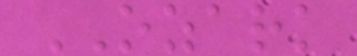OZARK
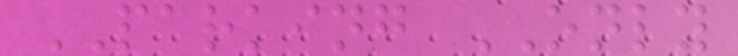PARKING ONLY
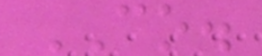CO.
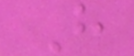H
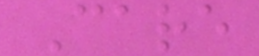Care
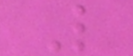L
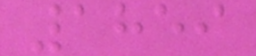1859
